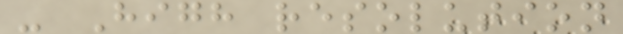- High resolution
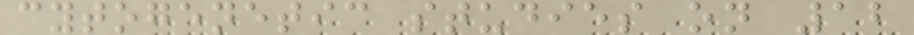cytogenetic studies on 12
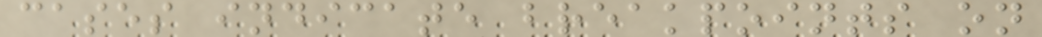cases indicate breakpoints on
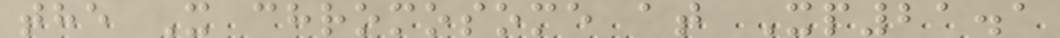the X chromosome at Xp21.1
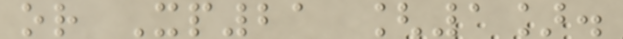or Xp21 [1].
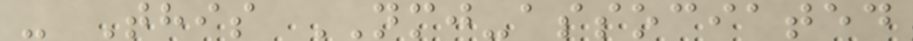- This NMJ-associated
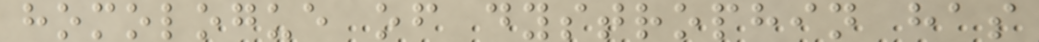homologue of dystrophin has
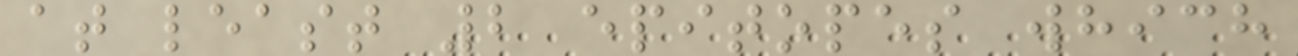at least 2 epitopes which
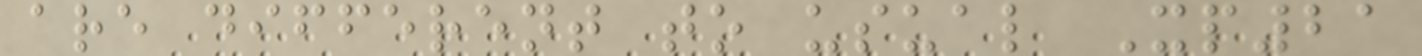are different to usual Xp21
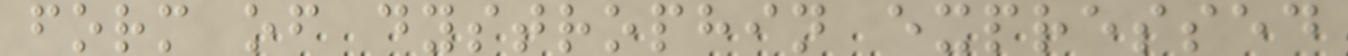form of dystrophin expressed
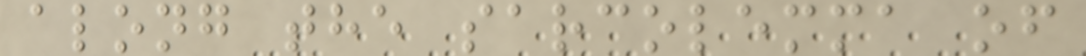along the sarcolemma of
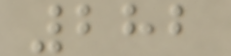282
